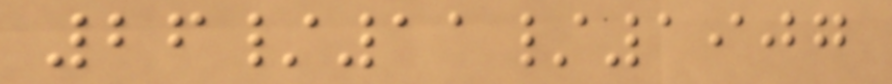26/11/1907
